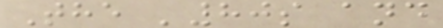The '80s and
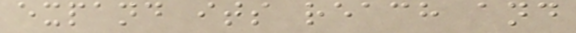expand its reach and
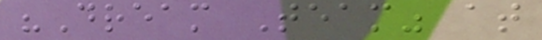"Dream Team" at
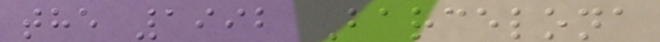the 1992 Barcelona
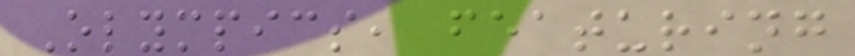Olympics, featuring
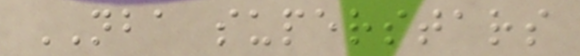NBA superstars
